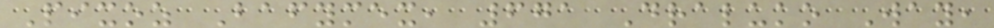Pixoz Bafymex, 671 Draluko Way,
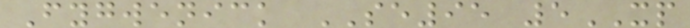Fygwenick SE95 5XP
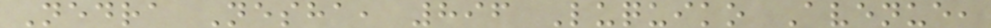Nedra Nesha, 896 Luquiko Avenue,
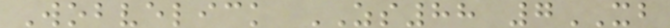Wobvelick ZS88 7XB
